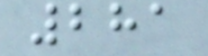281
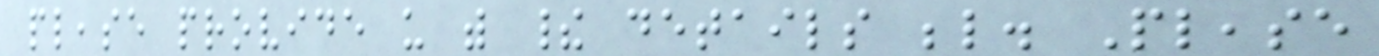please provide us with their details below. Please
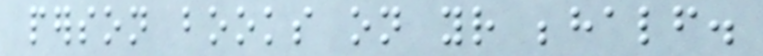person books on your behalf.
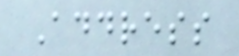Address
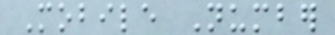Mobile Number
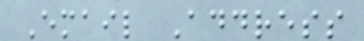Email Address
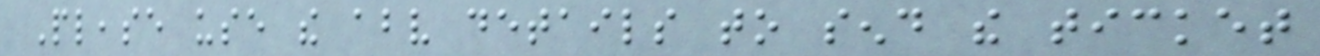Please use the above details to send the ticket
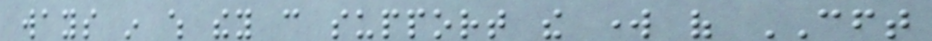ways in which they can support the work of CFT
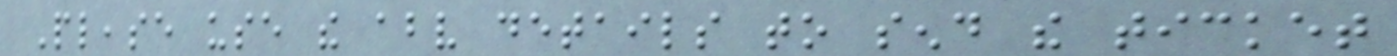Please use the above details to send the ticket
